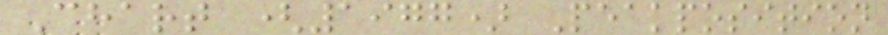Chart (1977) Peakposition
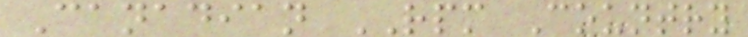Canadian RPM Country
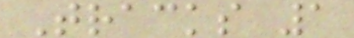Tracks 1
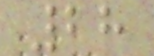28
